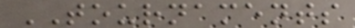TOURNAMENTS
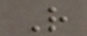R
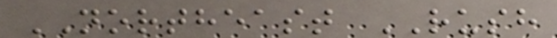NORTHEAST RUSH
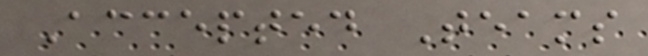Accepted Teams
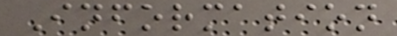Information
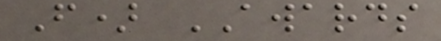F) AWARDS
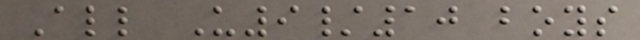All U9/10 boys
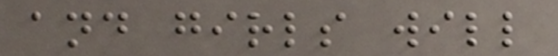and girls will
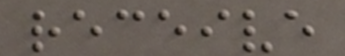receive
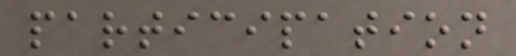participation
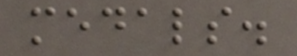medals.
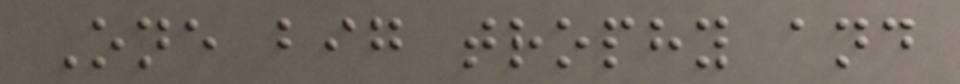One big trophy and
